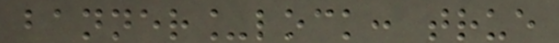banner_lock: true
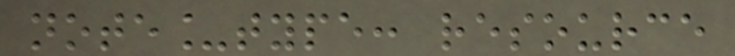note_type: resource
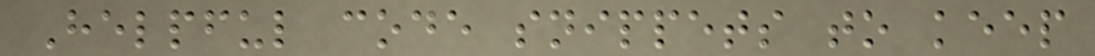Helpful code snippets to keep
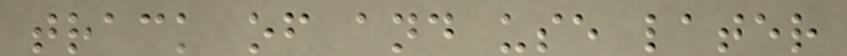track of and use later
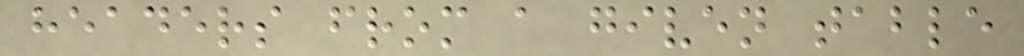headers from a given table
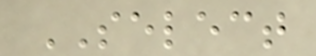SELECT
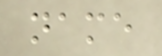name
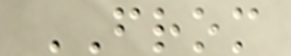FROM
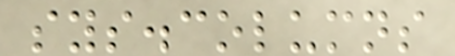sys.columns
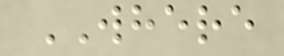WHERE
